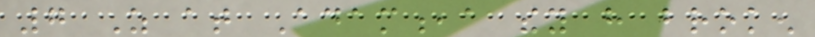7 As at Adam,a they have broken
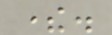there.
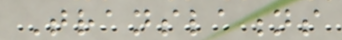Translations
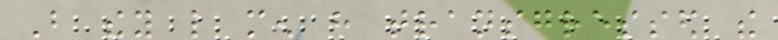But they like men have transgressed the
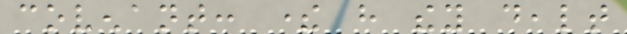covenant: there have they dealt
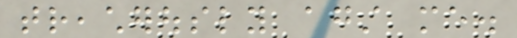treacherously against me.
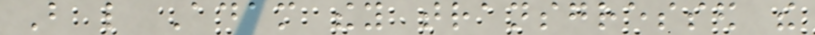But like Adam they transgressed the
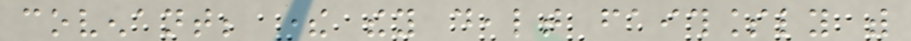covenant; there they dealt faithlessly with
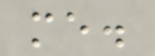me.
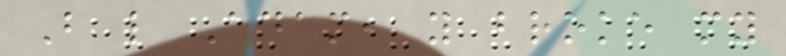But like Adam, you broke my
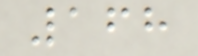168
